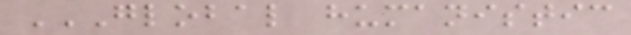GLOBAL HUMANISTIC
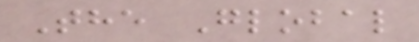The Global
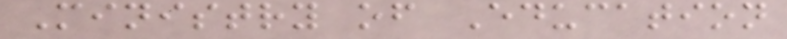Ministry of Education
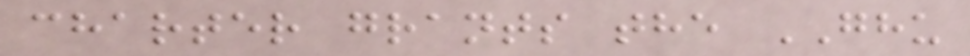charter grants the GHU
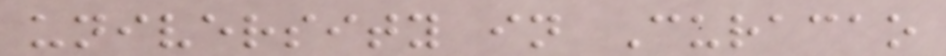university in Curacao
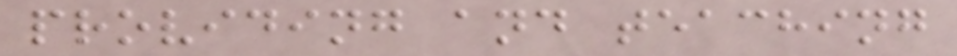providing and teaching
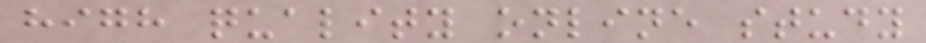high quality online study
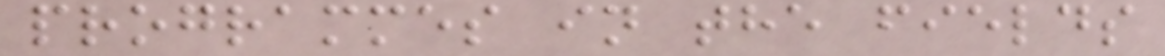programmes in the fields
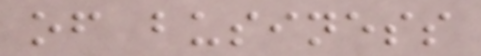of business
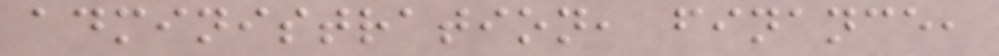administration, finance,
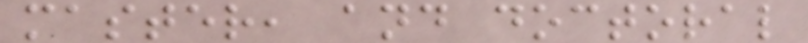master, and doctoral
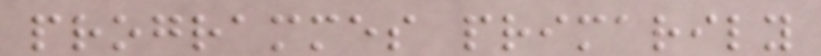programmes primarily
